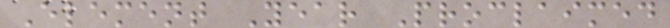Element Year Proclaimed
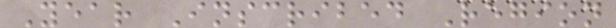Year Inscribed Region
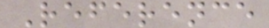Reference
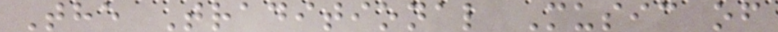The Traditional Music of
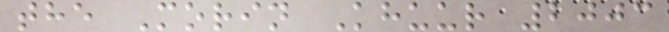the Morin Khuur 2003
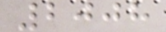2008
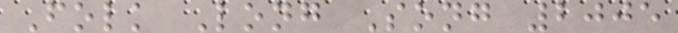Folk Long Song 2005
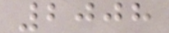2008
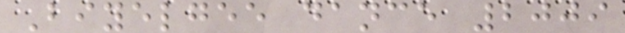Biyelgee dance 2009
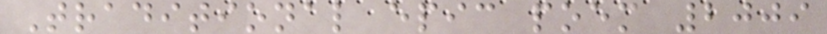Traditional epic poem 2009
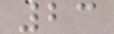23
